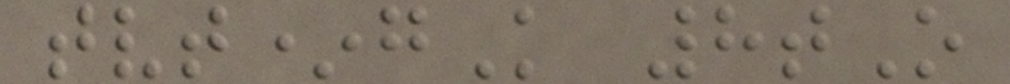tvt*gK 8tO
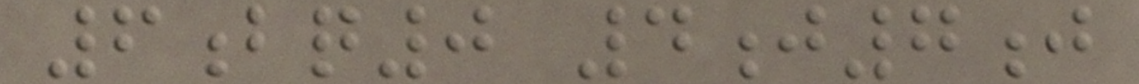6bq0 4j7j
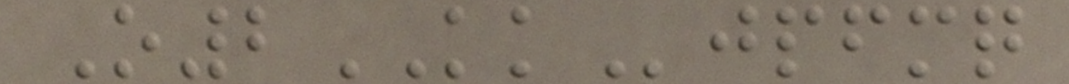O2KKjpfmq
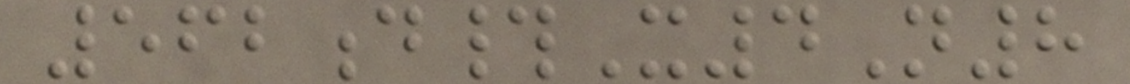562d#X4N8
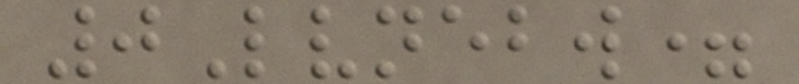0Lvnebw=
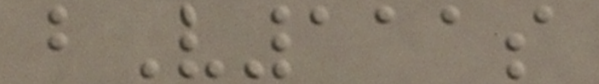bV111s
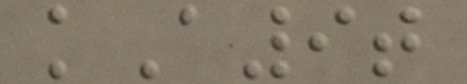kA9t
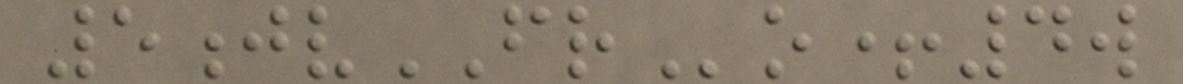5jvFRo+4w
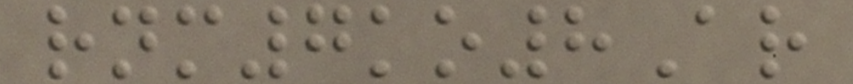rnm7ko8Ar
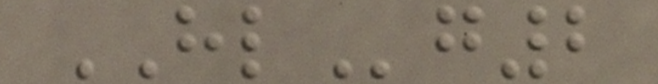HLg2
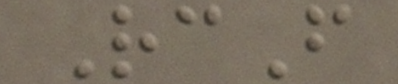RcF
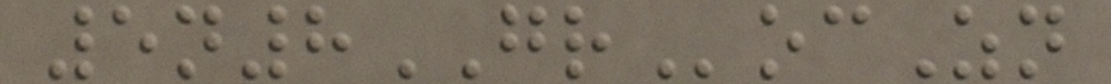5n8GRocZn
